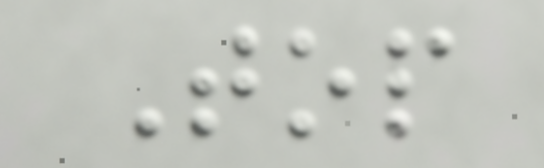Top
